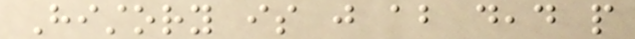History is just about dead people
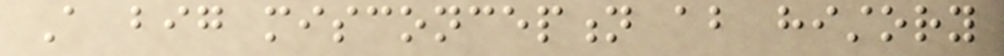A big misconception about history
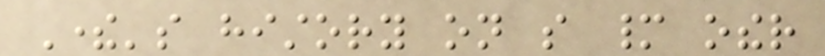There's history on so many other
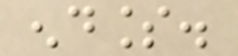endless.
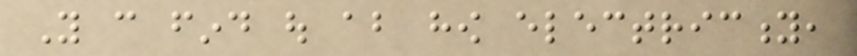You can find out about how electricity,
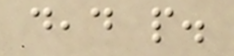dead people.
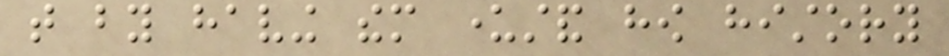that by having them understand how history
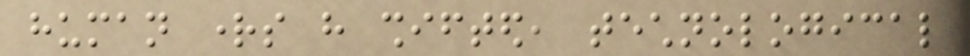human rights have shifted, technological
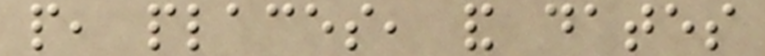people, places, and dates
